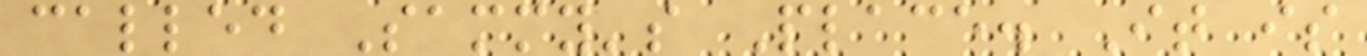called Sammy's Place. It is
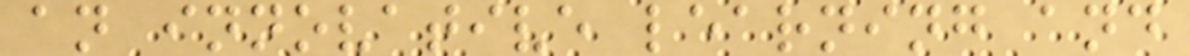an innovative learning and
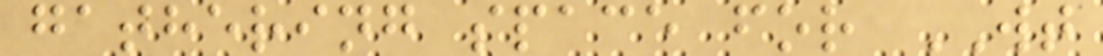gathering space for WT
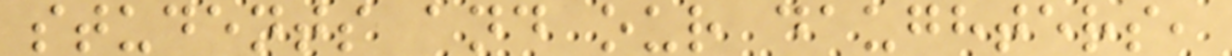students and our daughters,
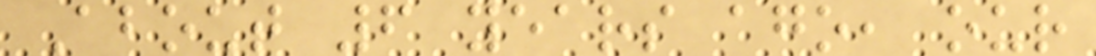About 6 years ago, our
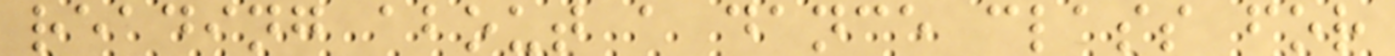reading about a dance class for
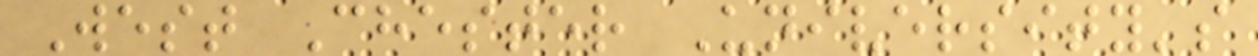West Chester University's
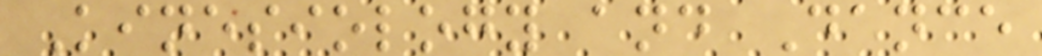Kinesiology and Dance
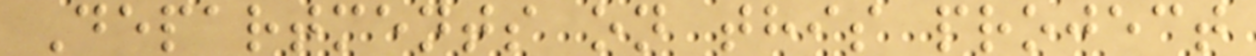Departments on this project
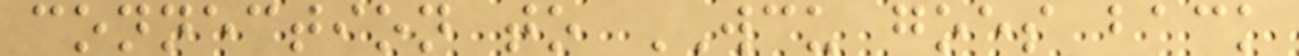connection to WCU goes back
